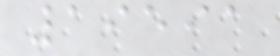19591
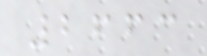2663
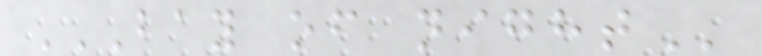BAY OF NIGHT
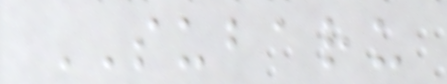SUBARU
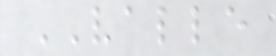VALLE
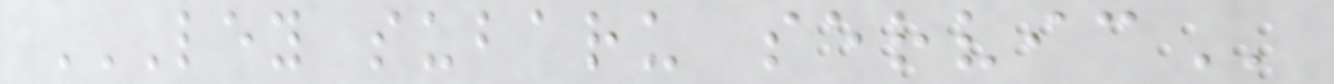LEY SUBARU SERVIC
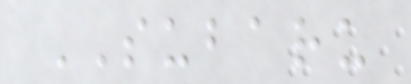SUBARU
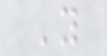Y
